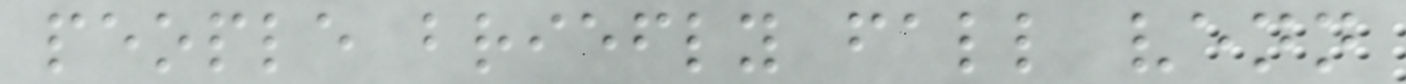people briefly fall venn
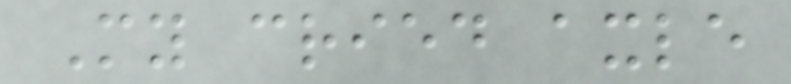My cried axle
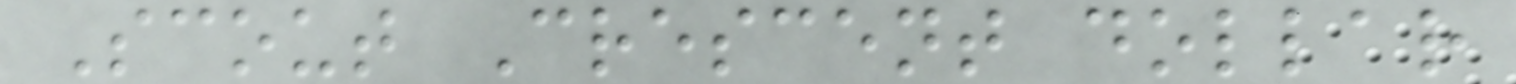Scout Crescent dollar
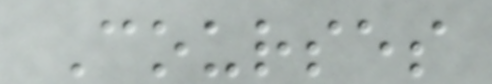Courses
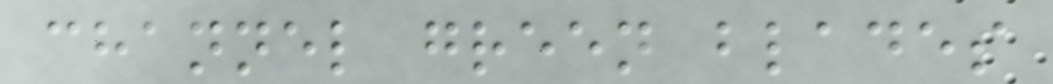channel green blades
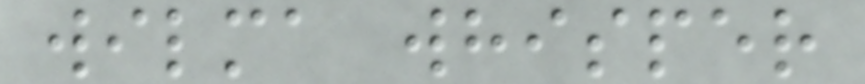wilma whisper
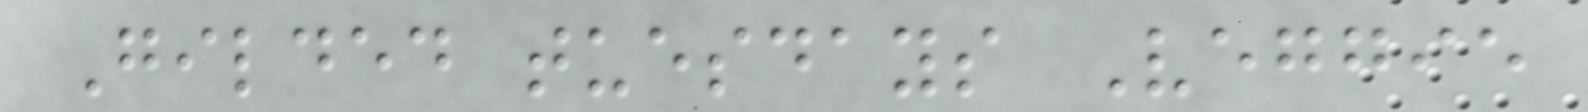Gilded tuesdays Veggie
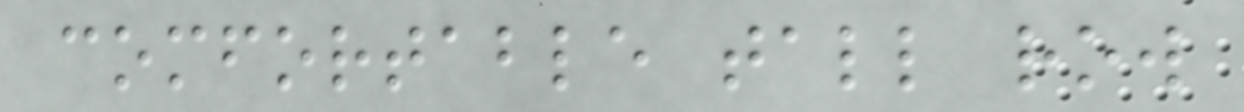comfortable tall row
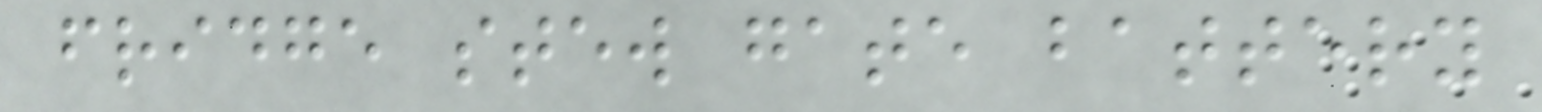fridge stew gate battery
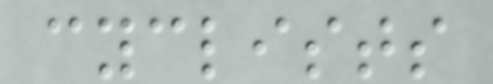cyclists
